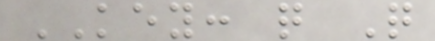KEY: q Q
